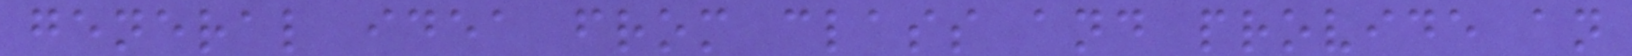general idea from class and provide an
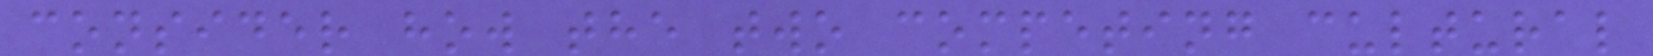consider how the two competing cultural
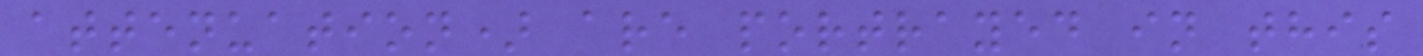attenuation) are portrayed in this
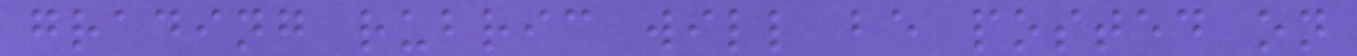grading rubric will be posted on
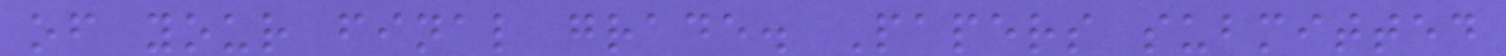of your final grade. Papers submitted
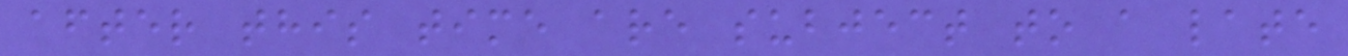after this time are subject to a late
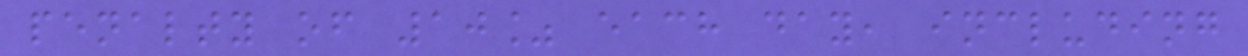penalty of 10% each day, including
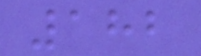182
